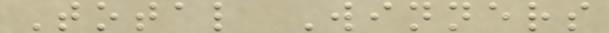Total Winners
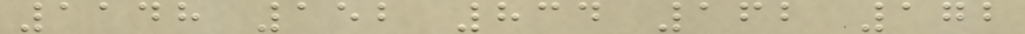1148 152 834 162 172
